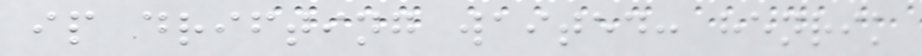ip drifting waited: henrik
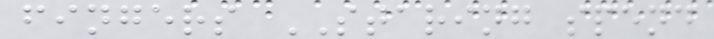fingers STARING spend
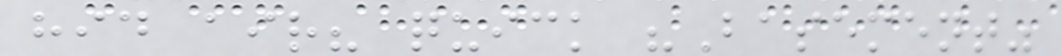hid air? quick "Basement"
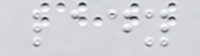lady
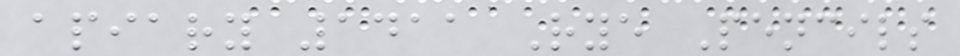apiary 1411 Rye Pencils
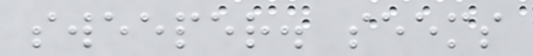sweeper. seems
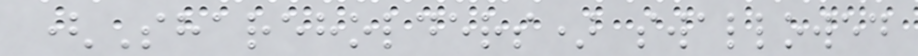(Shareholders) swallowed
